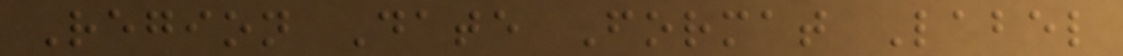Region Date Format Label
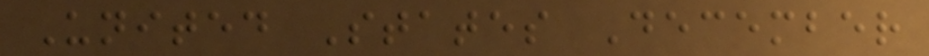United States December
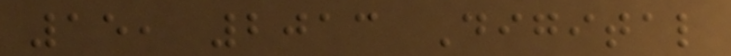15, 2013 Digital
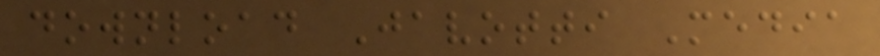download Javotti Media
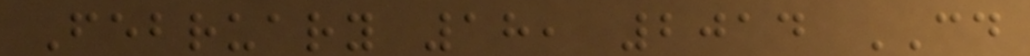February 18, 2014 CD
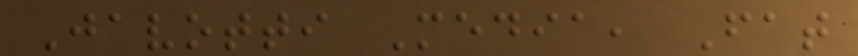Javotti Media, Fat
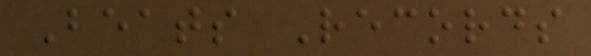Beats Records
